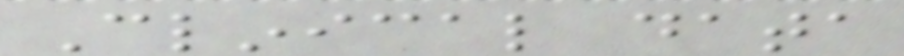Clinical data
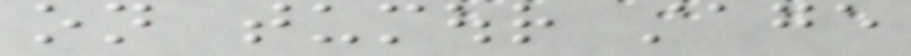on tumour stage
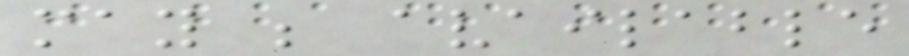may be available
